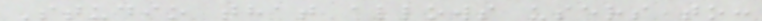Studio that allows users to:
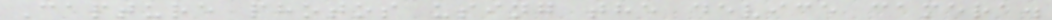Capture photos using the device camera.
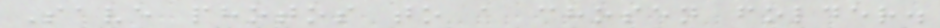Save photos to a chosen folder.
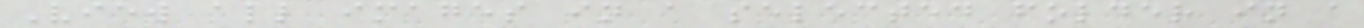View all images in a selected folder in a
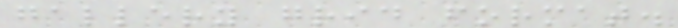gallery grid format.
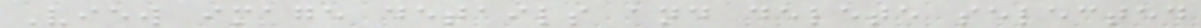View image details and delete selected
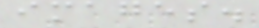images.
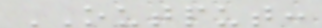OUTPUT:
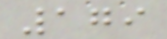179
